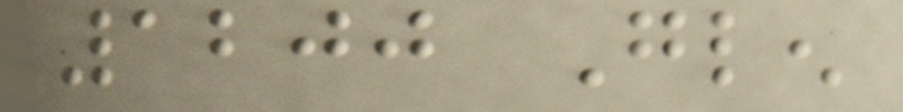1200 Glen
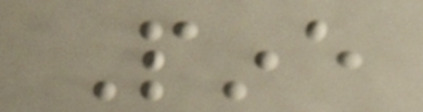Pine
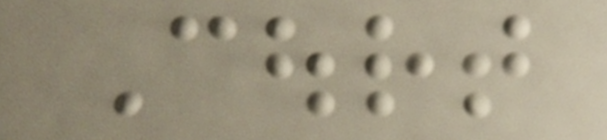Court
